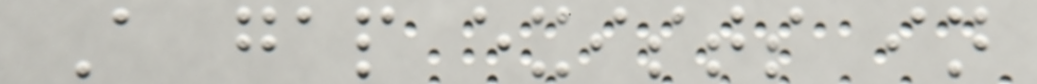A gap exists in
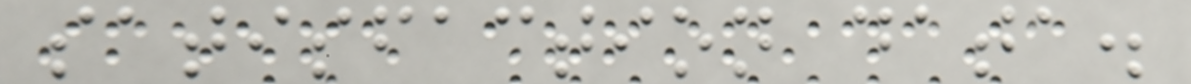satisfaction data.
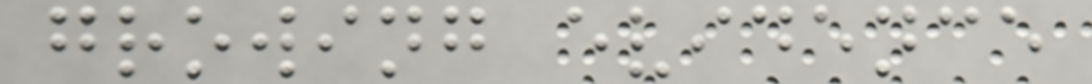growing evidence
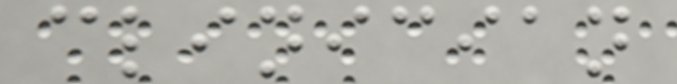clinician
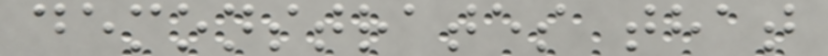demonstrates that
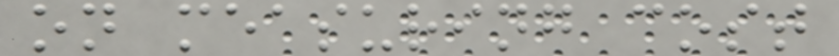on measuring cost
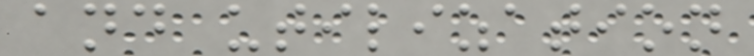and utilization
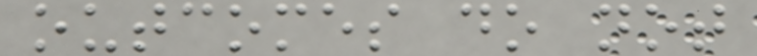outcomes do not
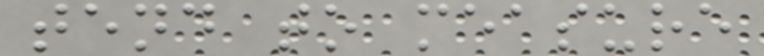tend to measure
